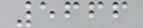5666
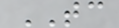TC
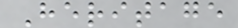Heritage
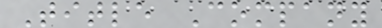Title Company
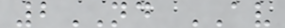2ND AV
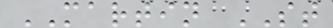MARTIN ST
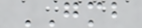GMB
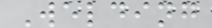Welding
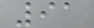91
